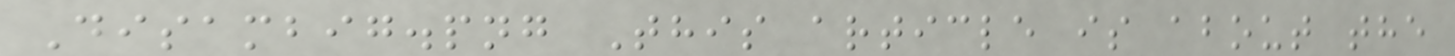Disambig.png This article is about the
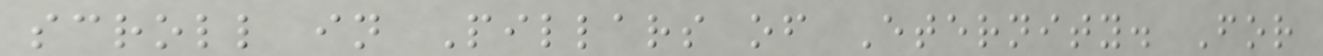scroll in Pillars of Eternity. For
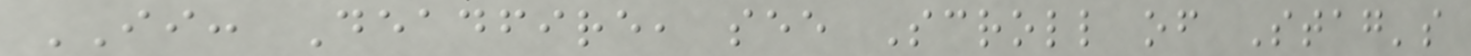II: Deadfire, see Scroll of Stag's
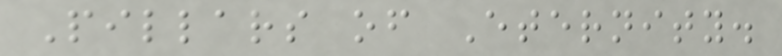Pillars of Eternity.
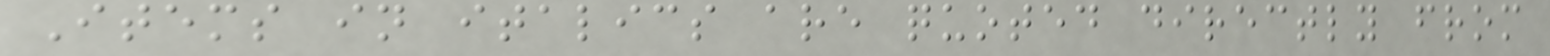Items in italics are quoted directly from
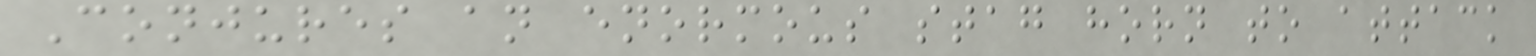Conjures an enormous stag horn to attack
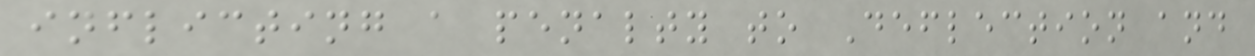inflicting a penalty to Deflection and
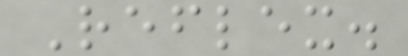Reflex.
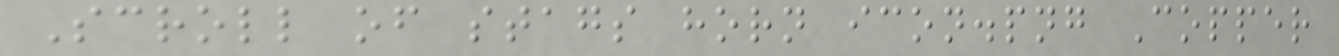Scroll of stags horn icon.png Copper
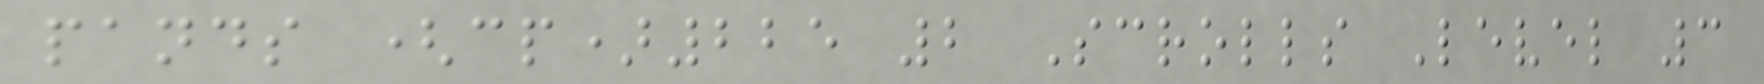pands (cp)225 2 Scrolls Level 3
